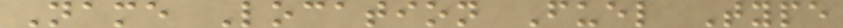Name Location Fuel Type
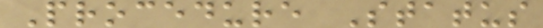Procedure Status
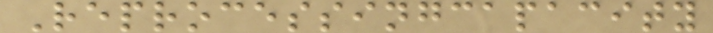Reprocessingcapacity
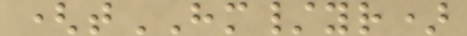(tHM/yr)
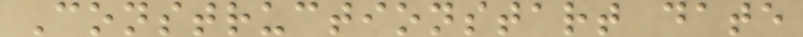Constructionstart date
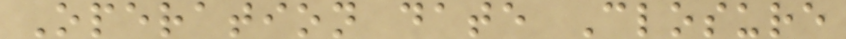Operation date Closure
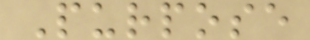Purpose
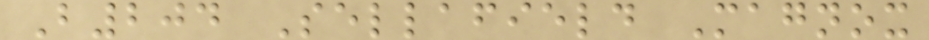B204 Sellafield Magnox
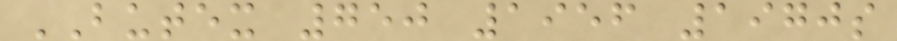BUTEX 750 1956 1970s
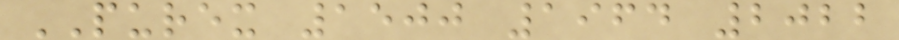PUREX 1500 1964 2022
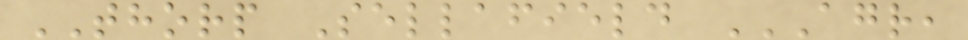THORP Sellafield AGR,
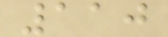110
